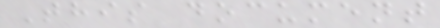This document
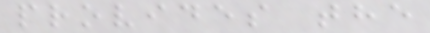provides the
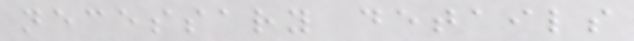necessary details
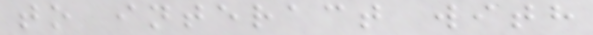to interact with
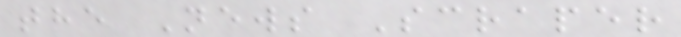the News Scraper
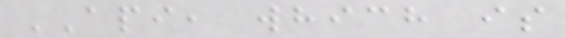API, which is
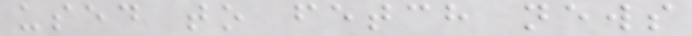used to fetch news
